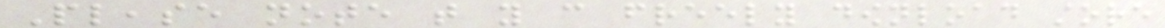Please note that you can freely download store
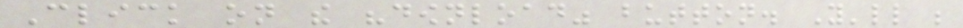Click on the "download" button. You'll be
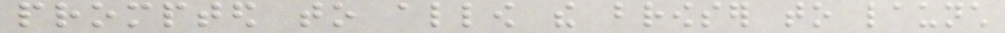prompted to allow the browser to launch
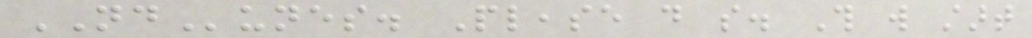NDunes. Please do so. This will start
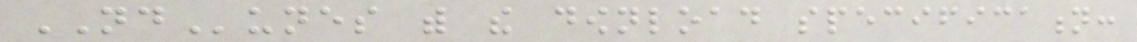NDunes with the download specification:
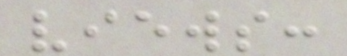views:
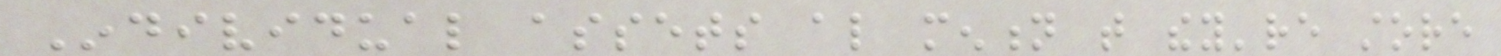Individual assets also mention that they're store
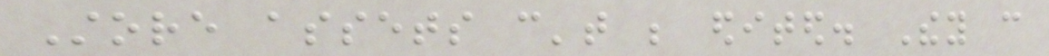Store assets can't be edited. They can
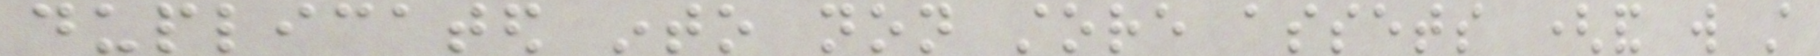duplicated into non store assets (and will still
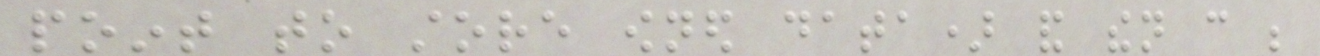point to store owned data) and then can be
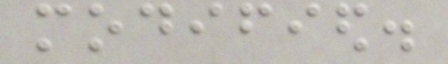modified.
